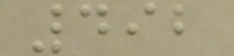492
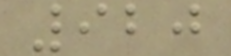920
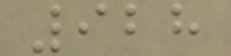928
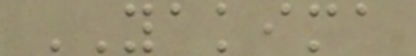YAKIMA
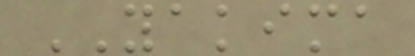YAKIMA
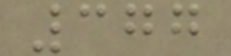377
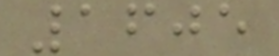1605
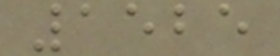1525
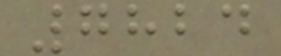7824
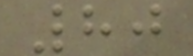80
